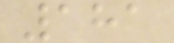181
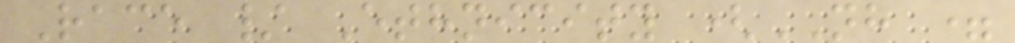Race / Ethnicity (NH =
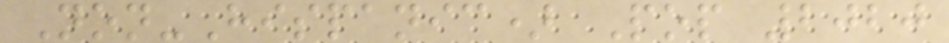Non-Hispanic) Pop 2020
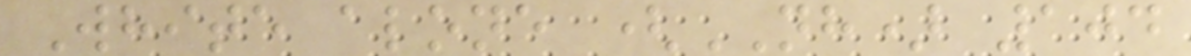White alone (NH) 104
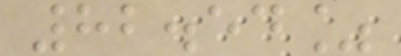82.54%
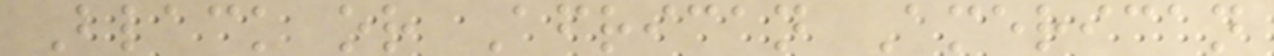Black or African American
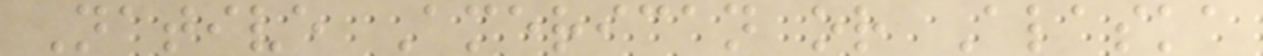Native American or Alaska
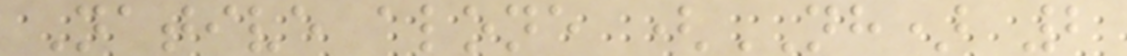Native alone (NH) 2
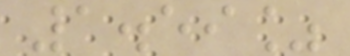1.59%
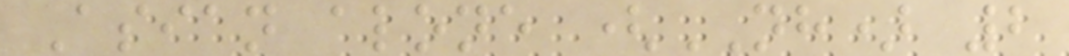Asian alone (NH) 2
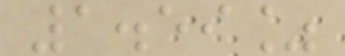1.59%
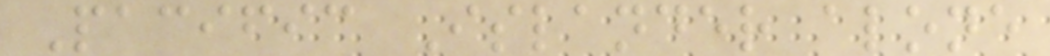Pacific Islander alone
